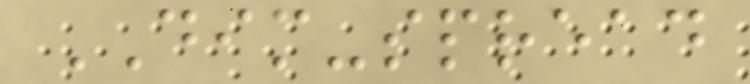DIM-spread
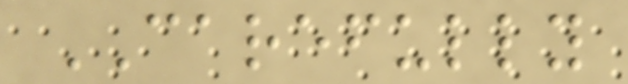CAREFULLY
